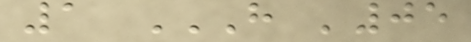1 H '05
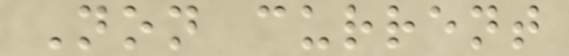Non current
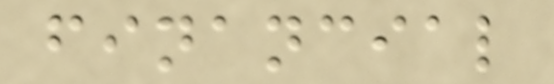financial
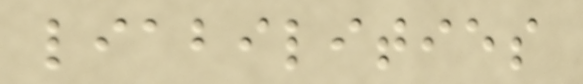liabilities
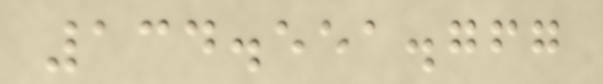134.551.767
